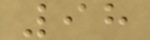98
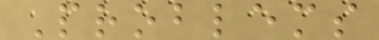Problems
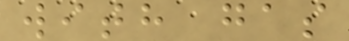with gas
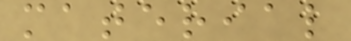material
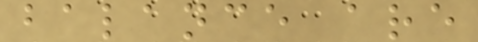balance are
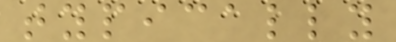typically
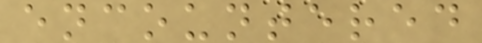encountered
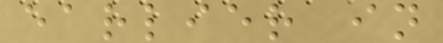earlier in
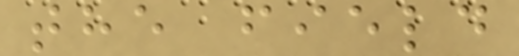the field
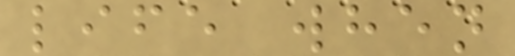life when
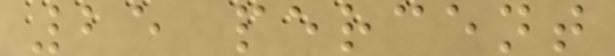25 percent
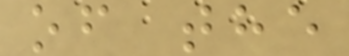of the
